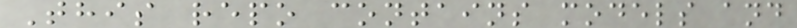This repo contains models and
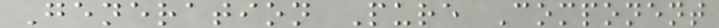Generation Pure Component
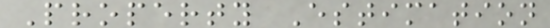Property Estimation
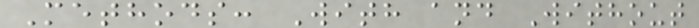Methods: With and Without
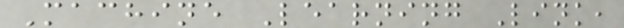Machine Learning Link,
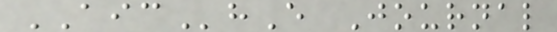AIChE Journal
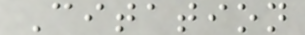Citation
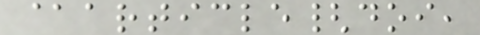@article{doi,
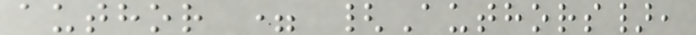author = {Authors},
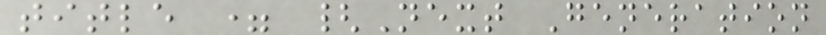title = {Next Generation
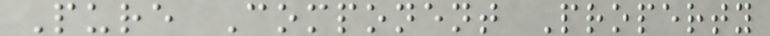Pure Component Property
